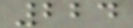224
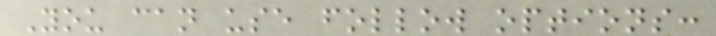You can use follow options:
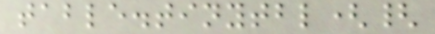table.tinytbl({
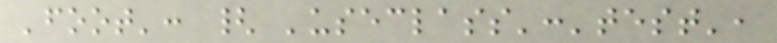'foot': { 'useclass':'test',
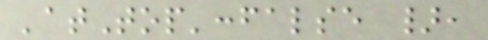'atTop':false },
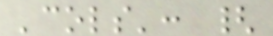'cols': {
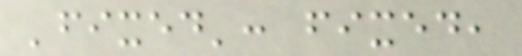'fixed': fixed,
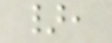},
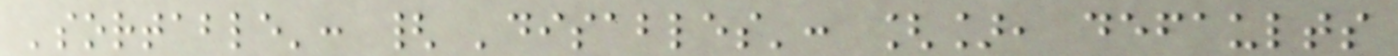'sortable': { 'disables': [], defaults
